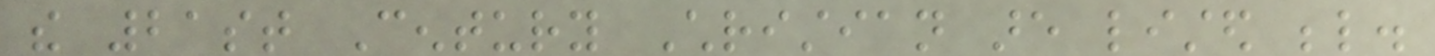the 21st Century Christian are listed below.
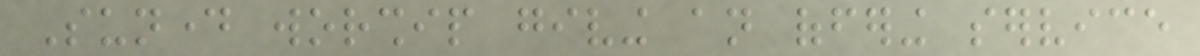Sunday worship giving an offering service
